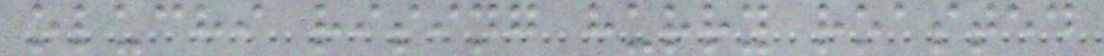oluchi rising hurry roasted
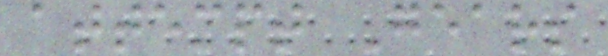attempt Gears
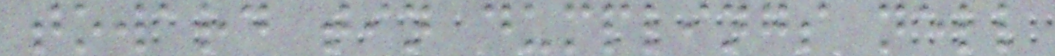toward tin dumplings nell
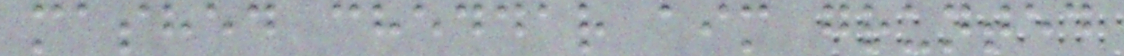mashed cheddar aim grunted
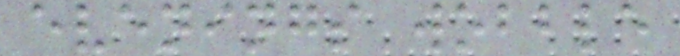evenings wobble
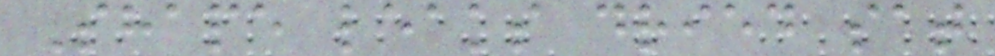Shape leaks dried sat
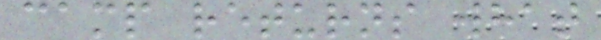camp returns what
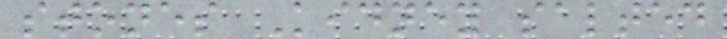stones Kidney salted
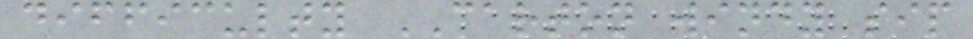difficulty CARTON windy sip
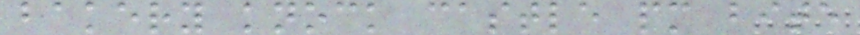bakery knock castle pm bite
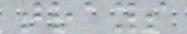trays
